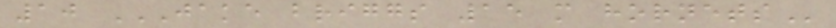10 JAKE BRIGGS 15 M HORNETS
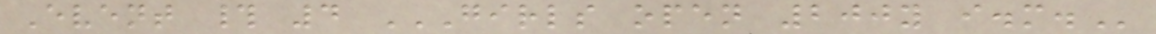Event # 4 GIRLS OPEN 200Y I.M.
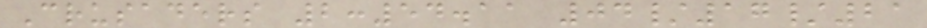Crusaders 2:54.11 04/17/21
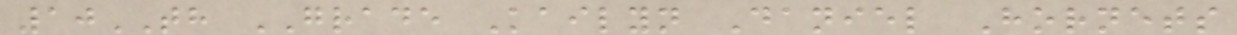10TH GRADE Kailyn Daniel Hornets
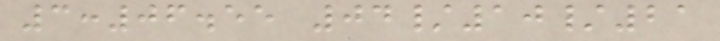3:06.55 04/10/21
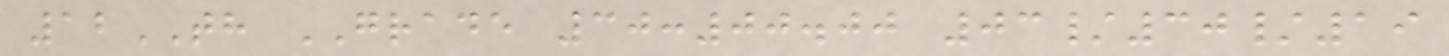12TH GRADE 30:00.00 03/30/19
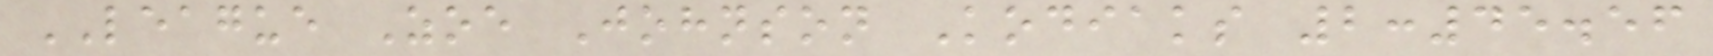LEAGUE Zoe Johnson Kodiaks 2:45.56
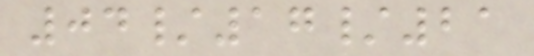04/17/21
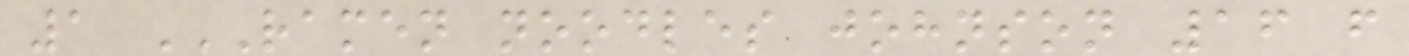1 RAMEN NOODLES JOHNSON 16 F
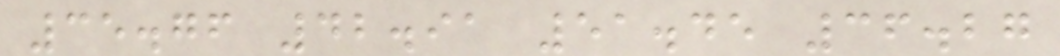35.76 42.91 51.45 36.27
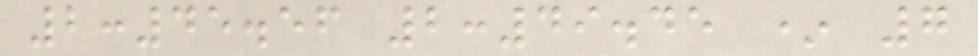2:45.56 2:49.45 * 7
